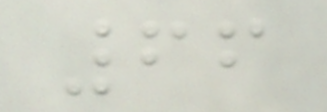66
